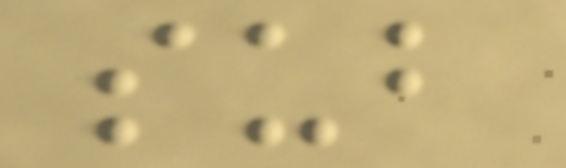sub
